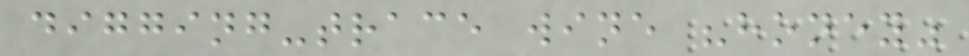digging-trace wine "honey"
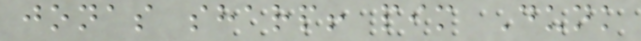jonas sharp! pim Dunk
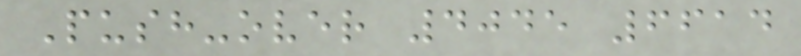Push-over 4045 6614
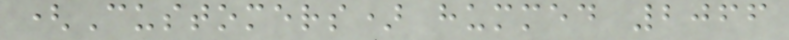(Customers) hummed 2066
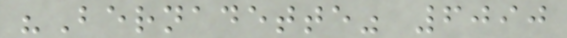"Bernadette" 6090
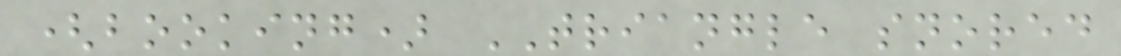(booking) TRIANGLE snored
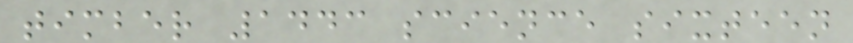timber 1443 science sixteen
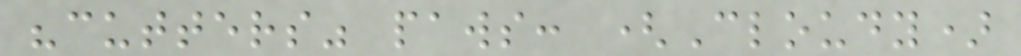"cutters" paws: (Cloudy)
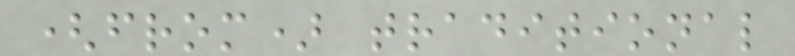(from) traditional
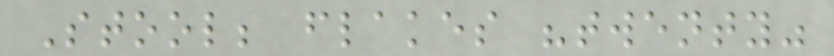Stool; flakes "twenty"
